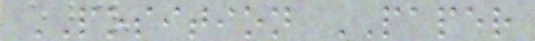POSITION PAPER
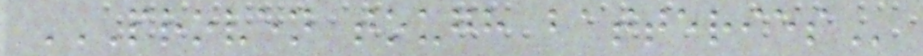PROVEN TOUGH BATTERIES
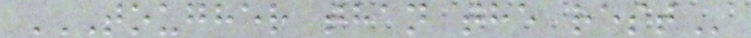TOUGHER THAN THE REST
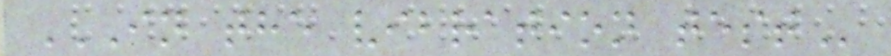IN THE VIBRATION TEST
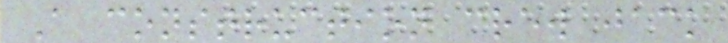A construction crew jack
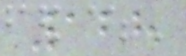128
